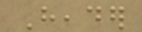Header
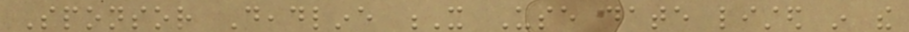Sponsor Deadline X Use date listed in the
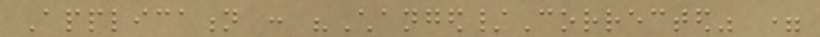Application : "Changed/Corrected" =
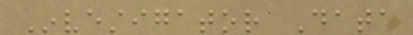Investigator Data
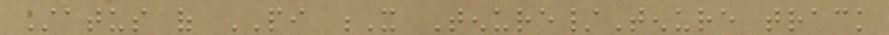Status of PI X Tenure/Tenure track
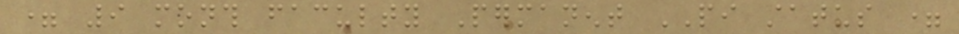= 9 month faculty Permanent PI status =
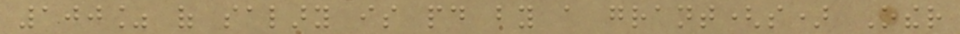100% of salary is paid by a grant(s) Other
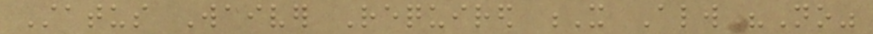Status Waiver Required X Always "No"
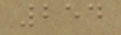254
